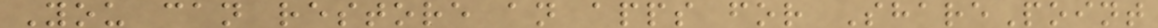You can restore an apps for SharePoint
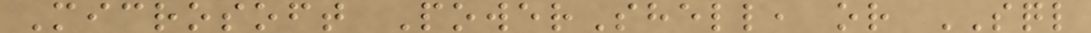Microsoft PowerShell, or SQL
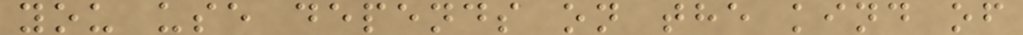you use depends on the kind of
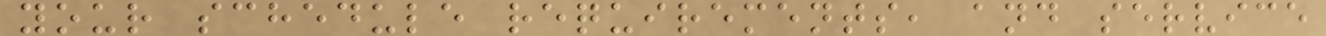your schedule requirements, and service
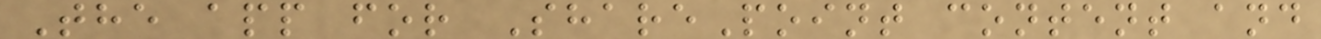The app for SharePoint content and
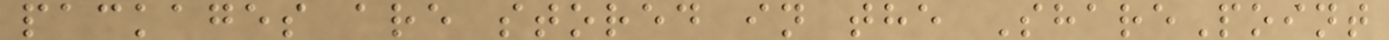packages are stored in the SharePoint
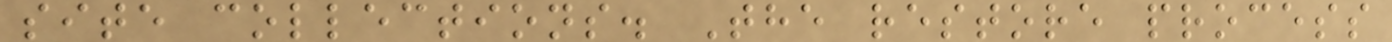site collections. The restore process
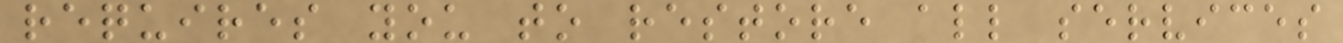requires you to restore all services
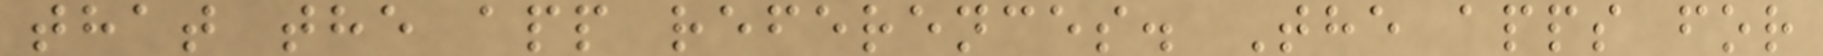that the app references. The apps for
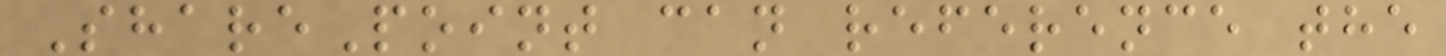SharePoint can reference the
